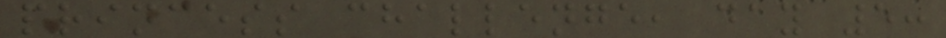princess challenge, day 5:
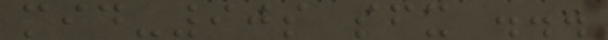mid-90s sfx ...
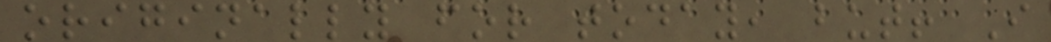originally for today, but! I
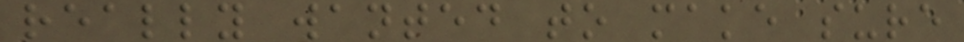really wanted to make sure
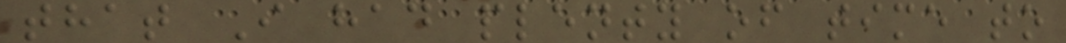that I had plenty of time to
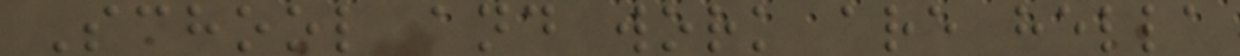School and work are hella
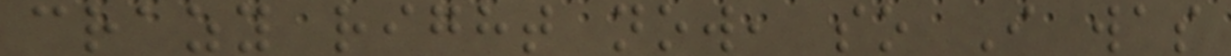crazy right now, so I was
